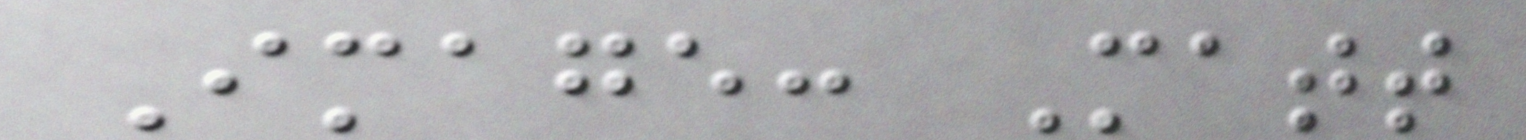Image: Matt
